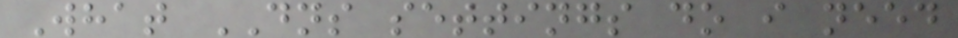What DNS settings do i need
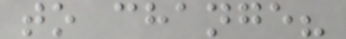to change?
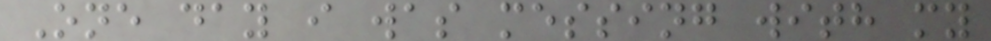One day i was messing with my
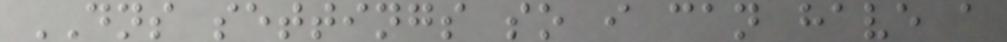DNS settings so i can have a
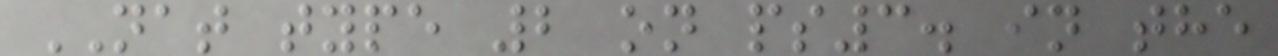NAT type 2 on ps3. in the
